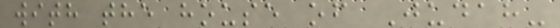with the house of Judah-
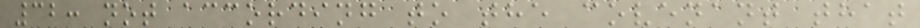32: not according to the covenant that
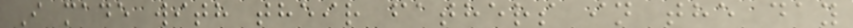I made with their fathers in the day
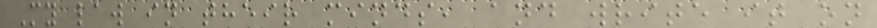My law in their minds, and write it on
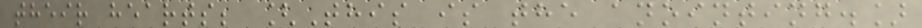their hearts; [This is the anointing.]
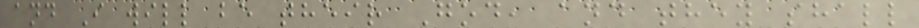and I will be their God, and they shall
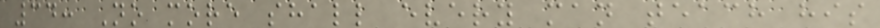34: No more shall every man teach his
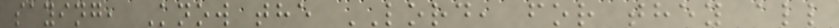saying, Know the LORD, for they all
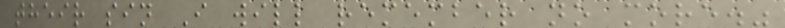their sin I will remember no more."
